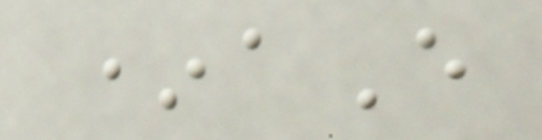*aE
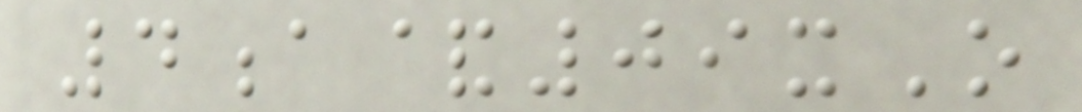4a&09xO
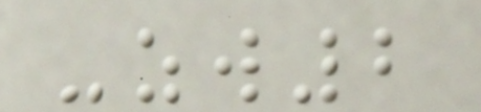-zw2
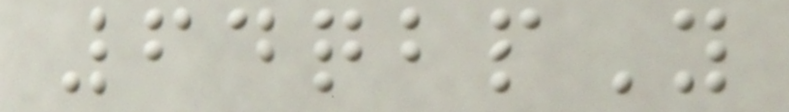64qbpY
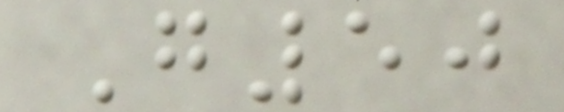G50
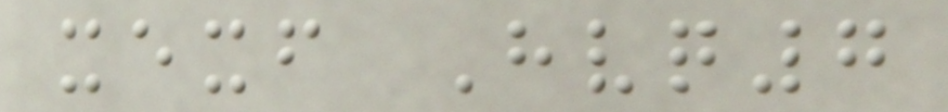xexf Hvq7
